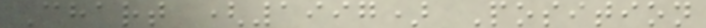Chart (1997) Position
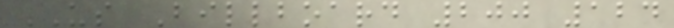US Billboard 200 124
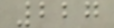227
